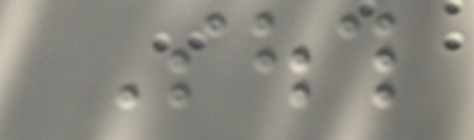South
